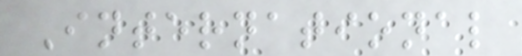International
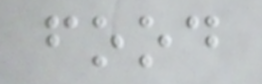food
